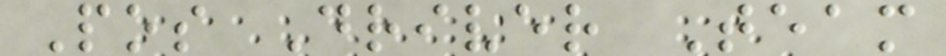Pos Driver Team
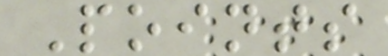Points
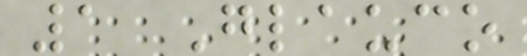1 Glauco
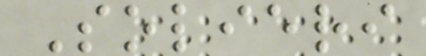Solieri
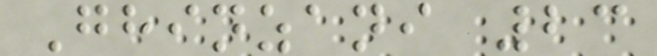Ghinzani 23
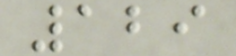129
